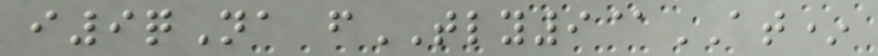i9qNa fTLY9@AT*
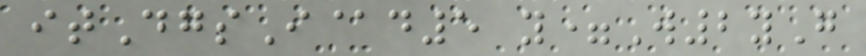itDgsI@d5 y=W2yG
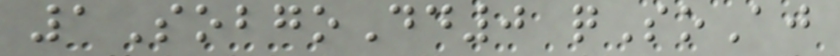1SobgoDd0 qSoAj
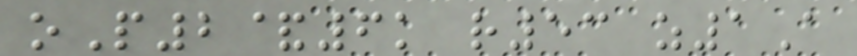oP2&6k r53 z1A
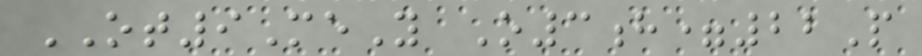OT9MeY O3h=22P
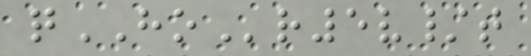qHOr5v/t
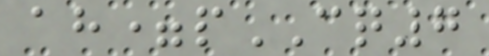ah=pCQ7
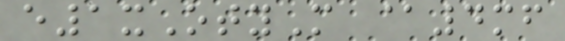e1xOtyM @4mf
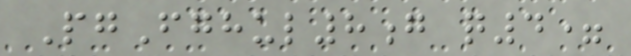PgFghul8g q4=
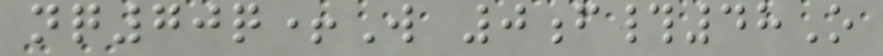nq70q+W 0f#48O
